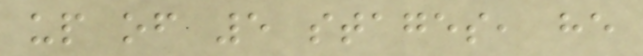up of 5 stages, he
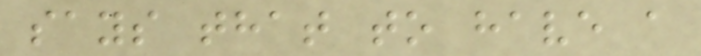says that to have a
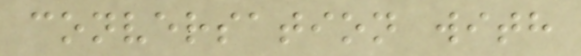conversation with
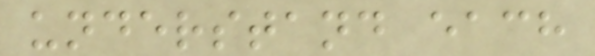understand each
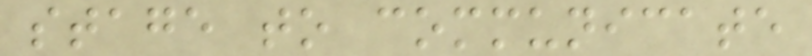stage to communicate
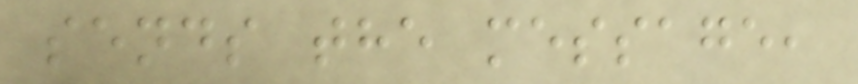sends the message,
